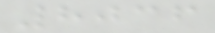8036
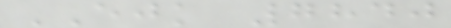EJK 7840
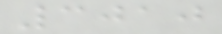3010
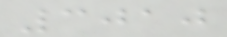3010
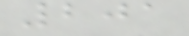201
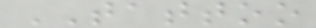TATTOO
